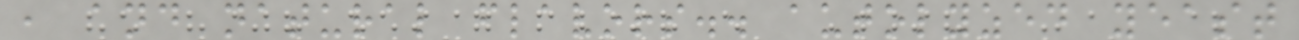, and natural flavors.. autolyzed yeast
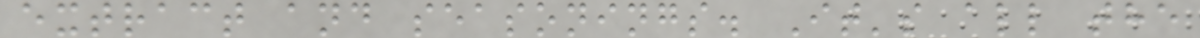extract and seasonings. It's all the
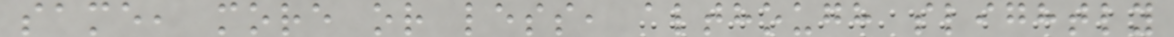same, more or less, although slightly
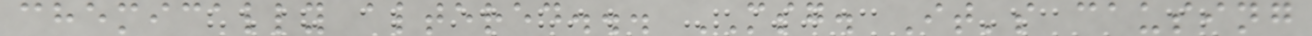chemically altered... MSG. It's causing
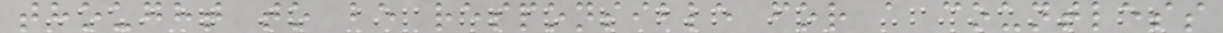thought to be responsible for a countless
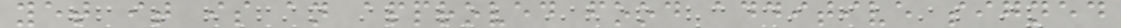yet it is an approved food additive signed
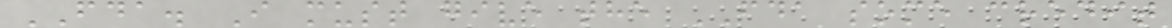FDA. I must give the FDA some credit
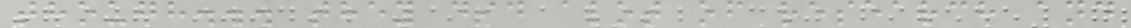though... they did alot of research and
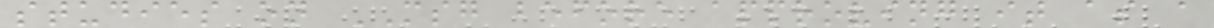studies on MSG before approving it as a
